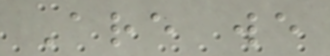Are we
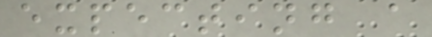expecting a
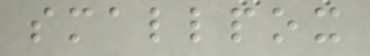smallpox
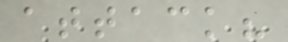attack?
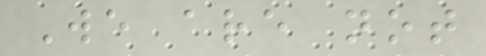We are not
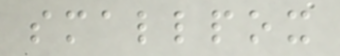smallpox
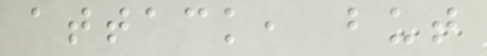attack, but
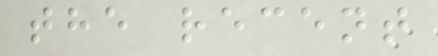the recent
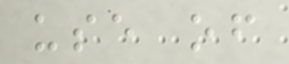use of
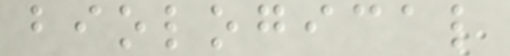biological
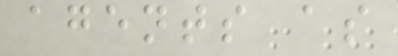agents as
